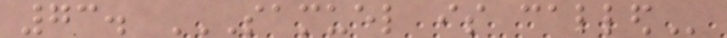73. SAMUEL IS CALLED
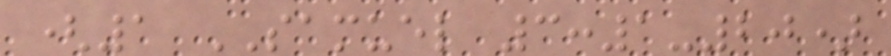(1 SAMUEL 3:1-20)
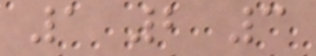1 2 3
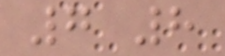7 8
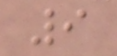9
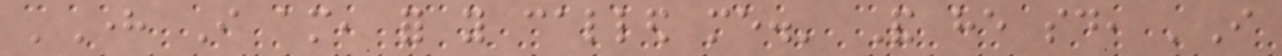'Here I am, for you called me.' And he said, 'I
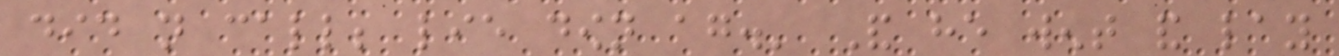did not call; lie down again.' And he went and lay
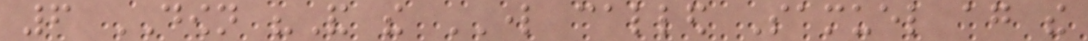6 DOWN "And the LORD called Samuel again the
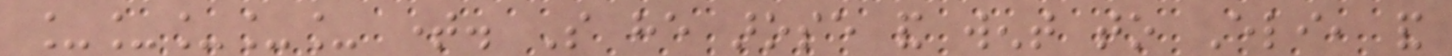_____ time. So he arose and went to Eli, and
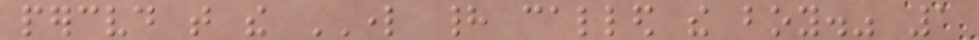perceived that the LORD had called the boy." 1
